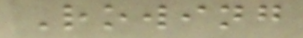Rowing
